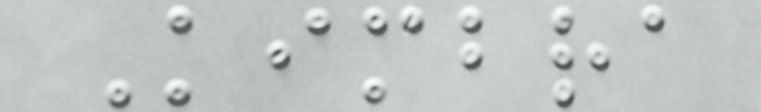Kimbra
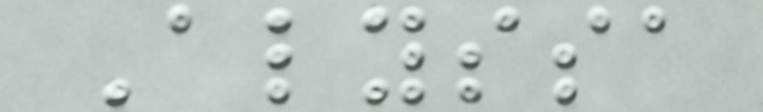Alyssa
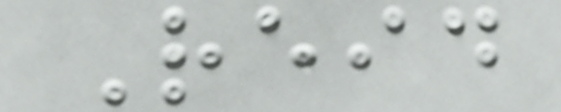Reid
